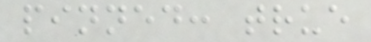pinned: true
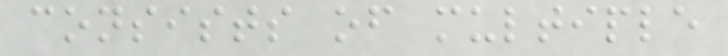consists of multiple
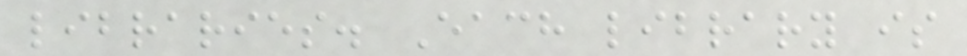libraries. Each library is
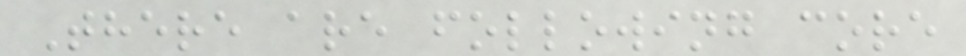There are following core
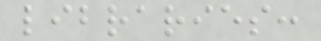libraries:
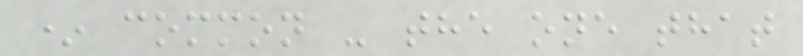* common - the one that
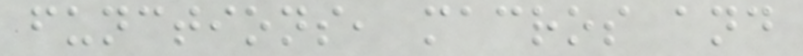functions, macros and
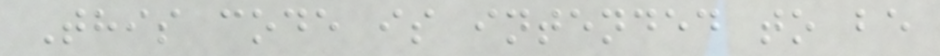This code is intended to be
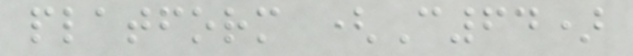platform (C64)
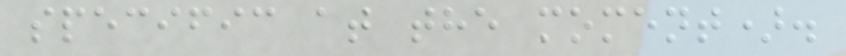specific at the moment).
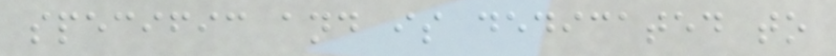specific and is dedicated to
